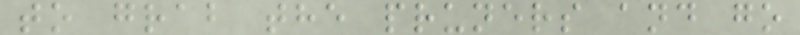to grab the pruners and go
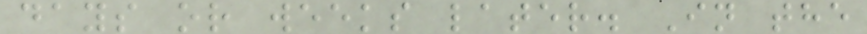days or weeks later. In the
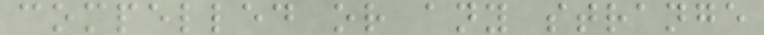compelled or any strange
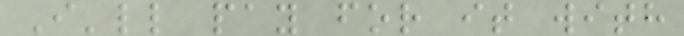I'll pay for it with
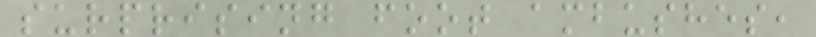surprising foot ambushes,
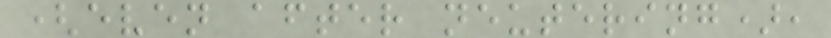(even after neutering),
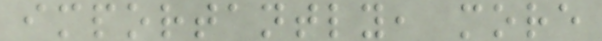importantly, more
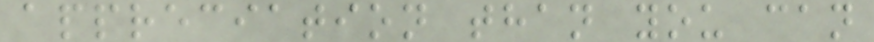appreciation than you can
